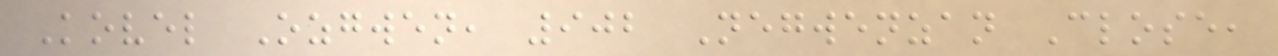Kovel Ozgwen, 902 Negwenzan Close,
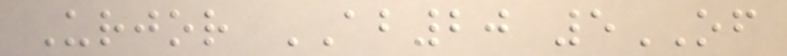Urjor AB20 5OF
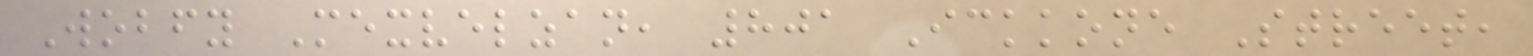Wobfy Mexvelzan, 801 Ickkone Street,
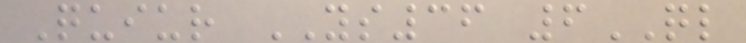Quiur YS36 6QL
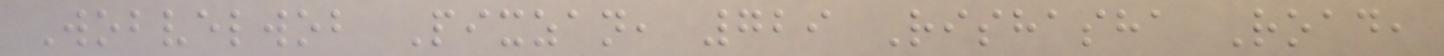Wobvelwob Pixzan, 729 Rishasha Road,
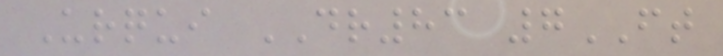Urqui DR83 7FT
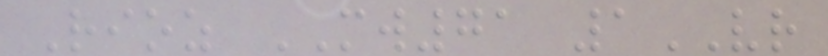Rioz MW71 1VR
